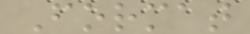Format
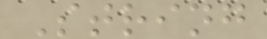String
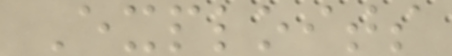Exploits
